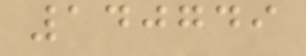140749
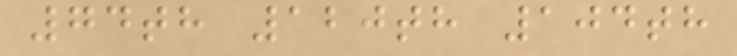74th 120th 104th
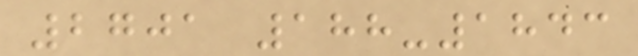2701 188-1843
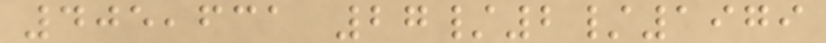405,631 27/2/1979
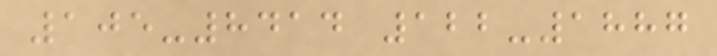105-8414 122-1887
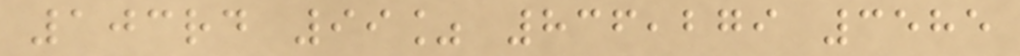103rd 99% 836,279 3585
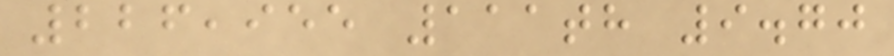226,955 111th 9.70
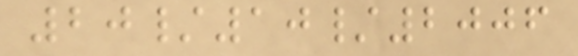20/10/2006
